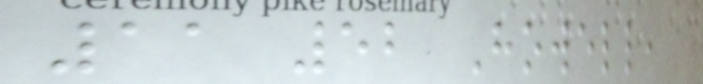11 52 Howell,
